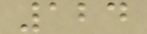124
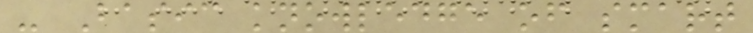- Basic knowledge of smart
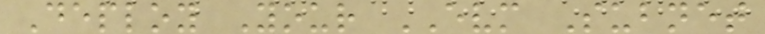Deploy Your EVM Subnet
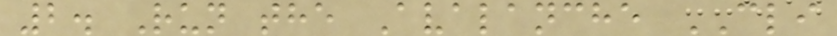2. Run the Avalanche CLI
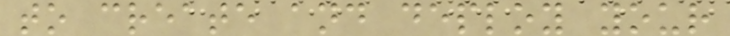to create and deploy your
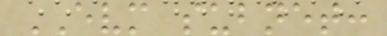EVM subnet:
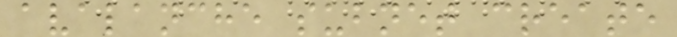avalanche subnet create
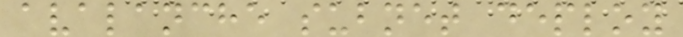avalanche subnet deploy
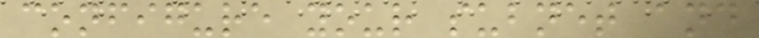configure your subnet and
